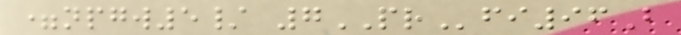=npgw5/ 7PRfi96B
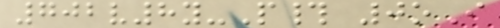702v8y-P# 0oI
